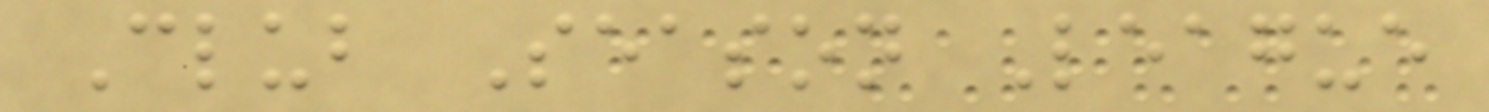Club Season League
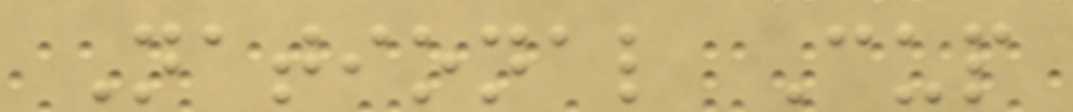National Cup
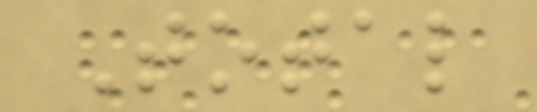Total
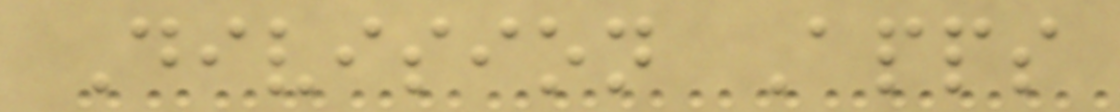Division Apps
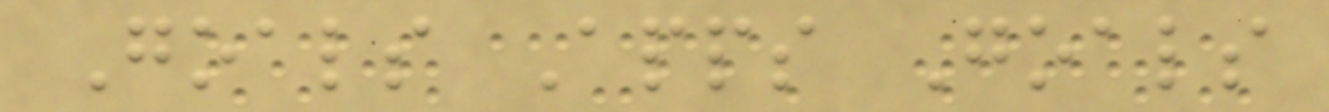Goals Apps Goals
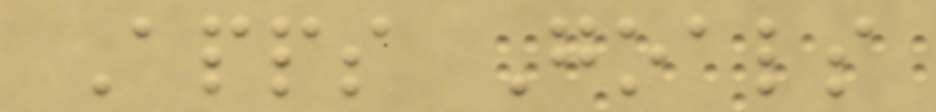Apps Goals
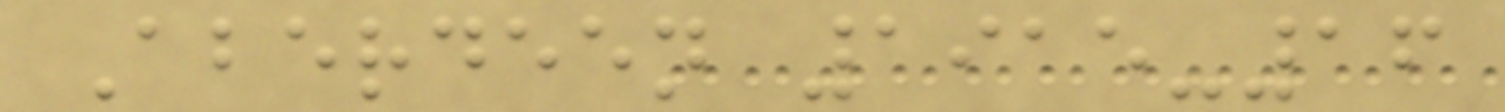Aberdeen 1915-16
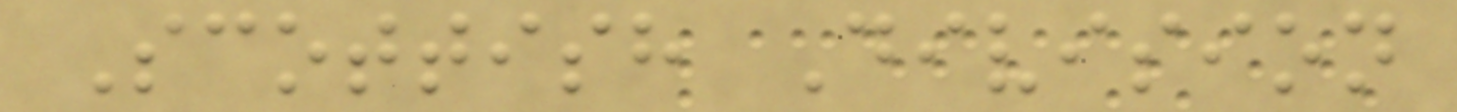Scottish Division
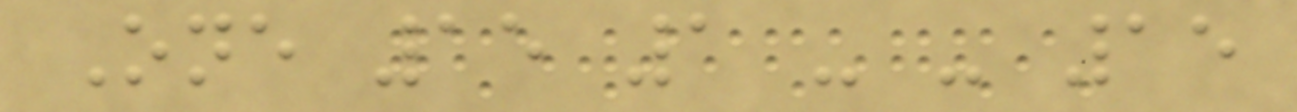One 15 1 - - 15
